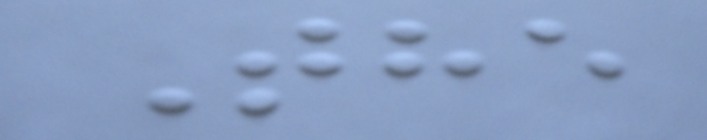The
